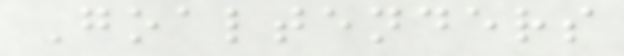Goaltenders
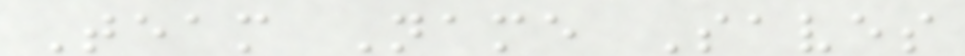Team Name Saves
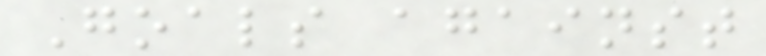Goals against
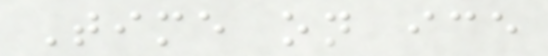Time on ice
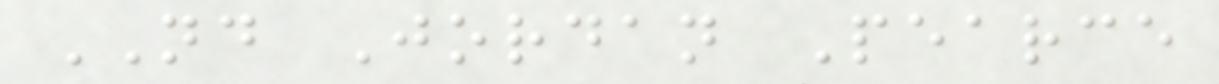ND Jordan Pearce
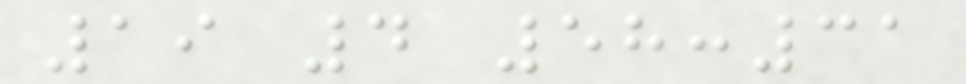19 4 58:31
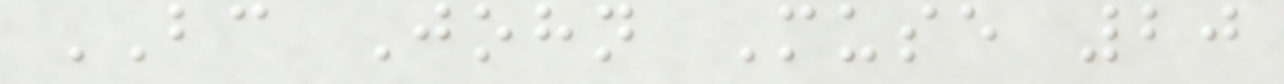BC John Muse 20
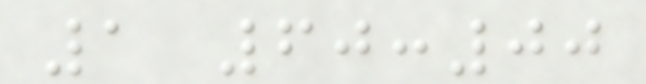1 60:00
